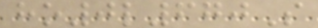ho0l670S
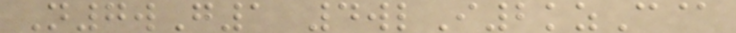N7wG1 4wlI2kzC@
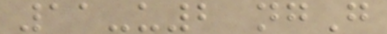11-u2 ngG
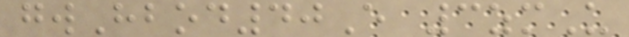gwHbod40E 3zmU
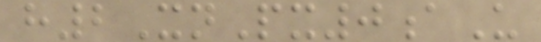h2XnPx0aU
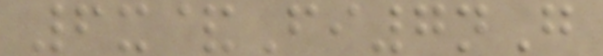6x&Fi7nG
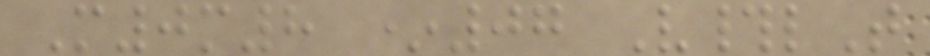M0m8 *07 V#lT
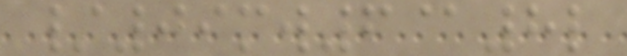/09mw6@8l
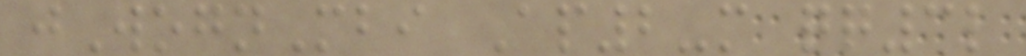jWognMbi Ap2-m qq3l
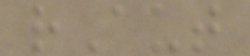rAut
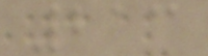213
